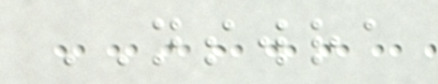NSWRA
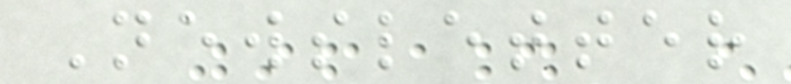Newsletter
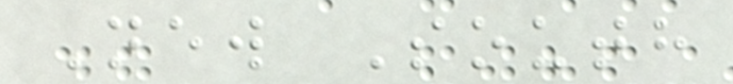New South
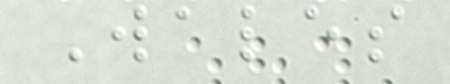Wales
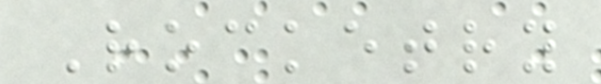Rocketry
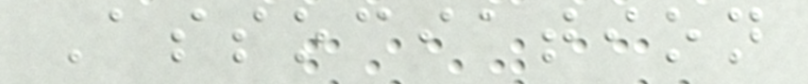Association
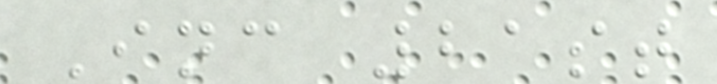Inc 21st
